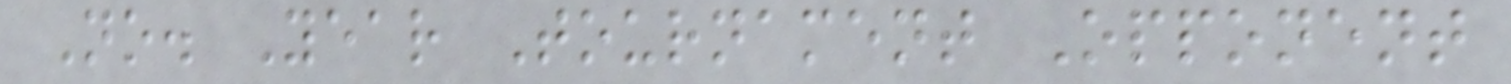No. Year Tournament Opponent
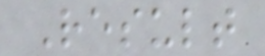Result
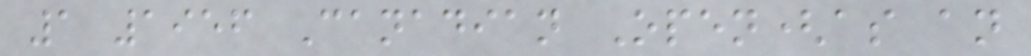1 1956 Canadian Open(as an
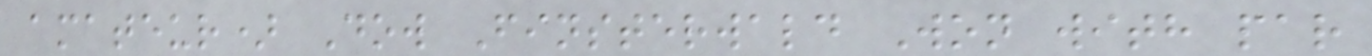amateur) Dow Finsterwald Won with par
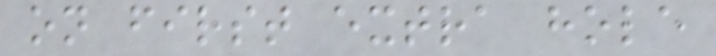on first extra hole
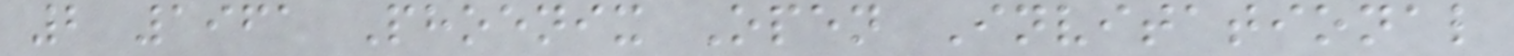2 1961 Phoenix Open Invitational
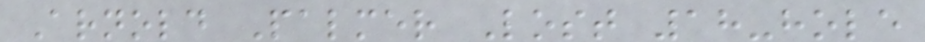Arnold Palmer Lost 18-hole
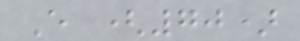E (70)
